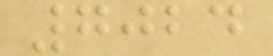7024
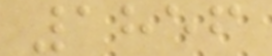1856
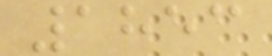1853
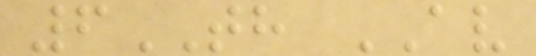6TH AV
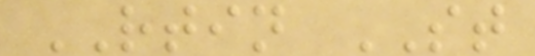RTIN ST
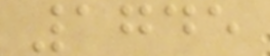1745
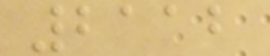2112
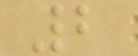2
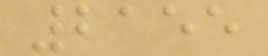2155
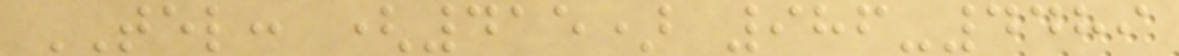TEL: (415) 986-4489
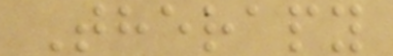Therapy
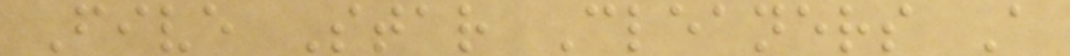Five Star Cleaners A
